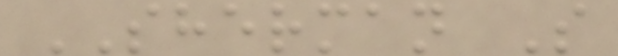SHERMAN S
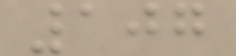107
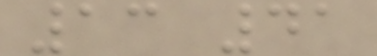13 41
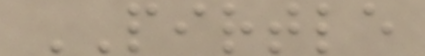PIRTLE
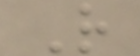R
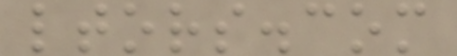ltors.com
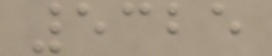5325
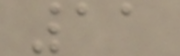11
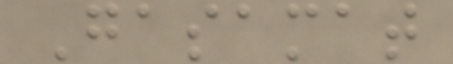Gasamat
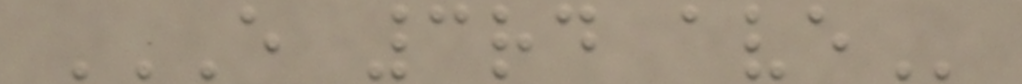E 3RD AVE
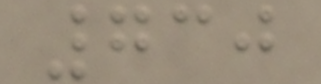730
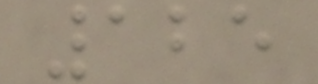125
